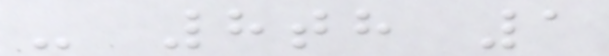- 8th 1
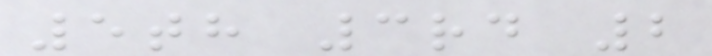5th 3rd 2
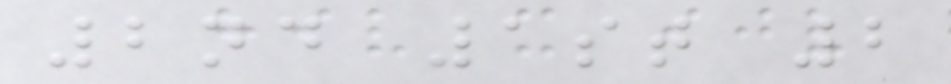2nd 1st 2
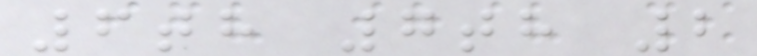6th 7th 2
